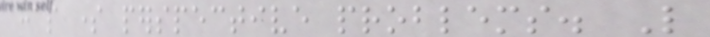has some perspective problems. Like
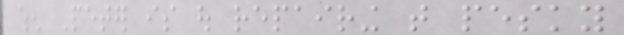when Peter is out repairing that pesky
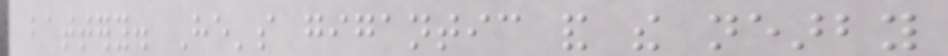battery. He's gigantic and the nearby
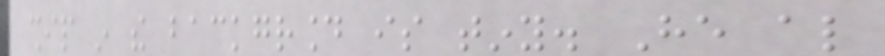ship in the background is tiny. He also
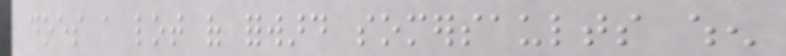does a lot of forward somersaults when
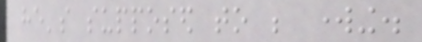he's supposed to be working.
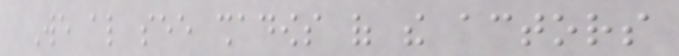We also see shadows of the actors
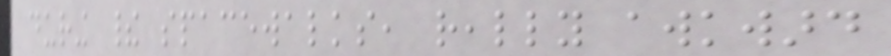during their spacewalks, really awkward
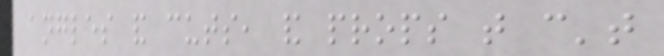angles and cuts, and props that can't
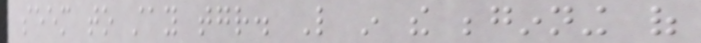seem to stay together. Like in the beginning of
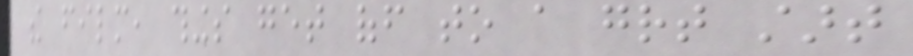the film, things get off to a great start
